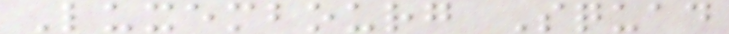Luxembourg Squad
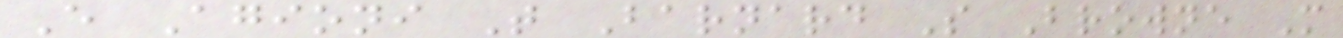E Agioni T Barnard S Browne M
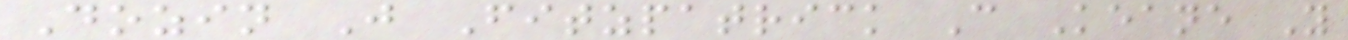Dozin J Fitzpatrick C Keane Y
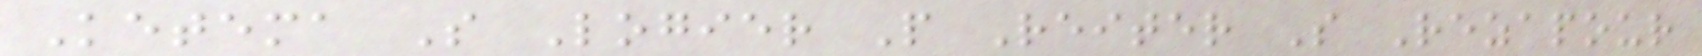Ketema S Logier P Reiter S Rezapour
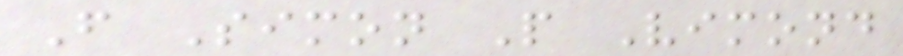F Simon P Vimond
